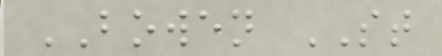BOWEN ST
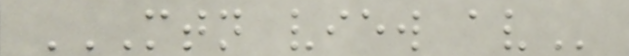MTN VIEW AV
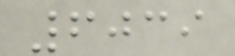6039
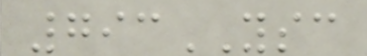793YSC
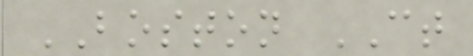BOSTON CT
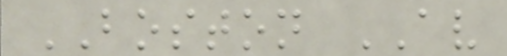BOSTON AV
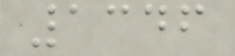1346
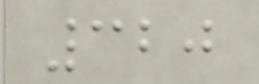320
